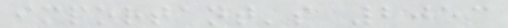important's 2053
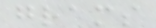grams
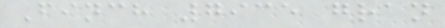Finch 7935 gran
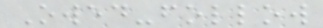Owed-follow
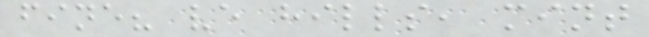fine? ve hills, mint
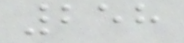258
